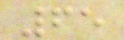65
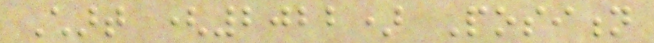Chart (2022) Position
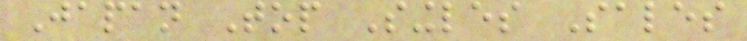Japan Top Singles Sales
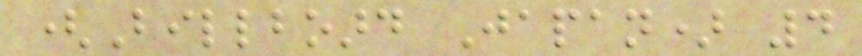(Billboard Japan) 4
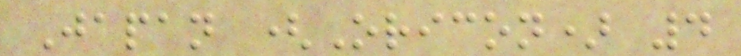Japan (Oricon) 4
